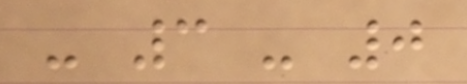- 3 - 0
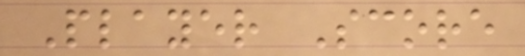Player Score
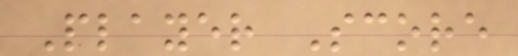Player Score
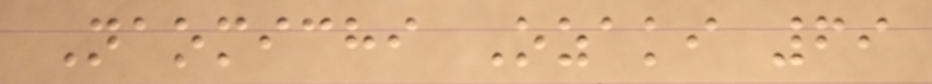Naomichi Ozaki 69
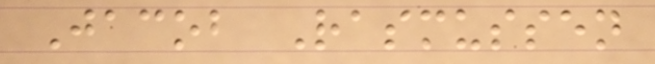Jacob Rasmussen
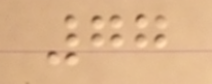77
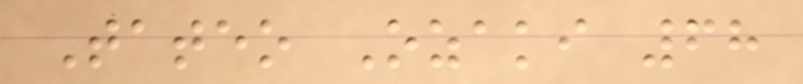Tateo Ozaki 68
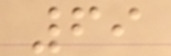69
